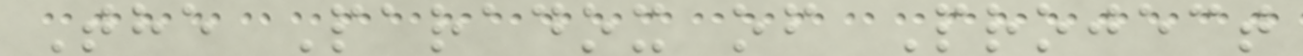The Paradox of Project
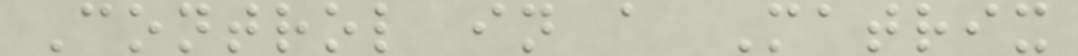Control in a Matrix
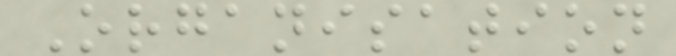Organisation
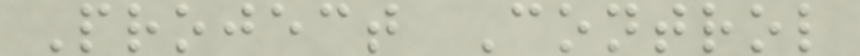Project Control
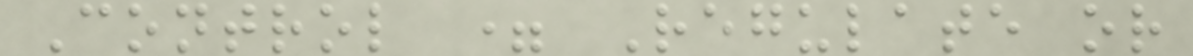Control = Regulate or
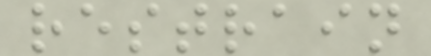restrain
